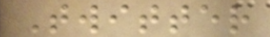Twitter
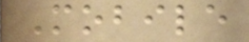Mobile
